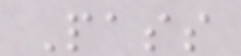Pass
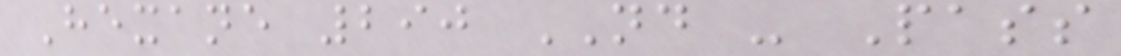Hexane 290 ND - Pass
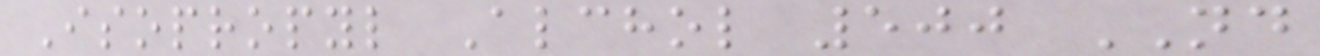Isopropyl Alchol 500 ND
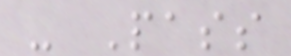- Pass
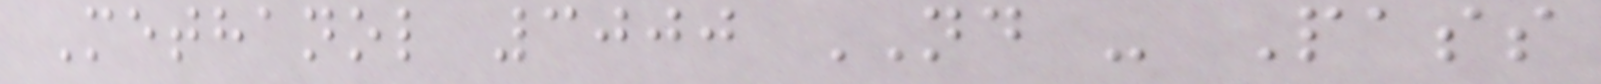Methanol 3000 ND - Pass
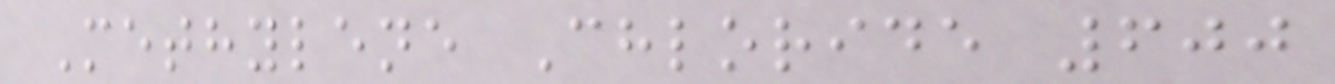Methylene Chloride 600
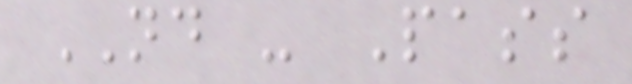ND - Pass
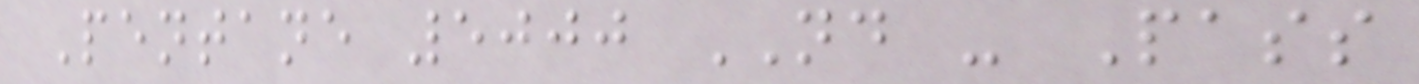Pentane 5000 ND - Pass
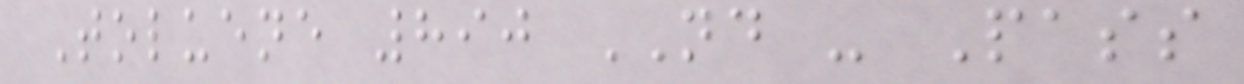Toluene 890 ND - Pass
